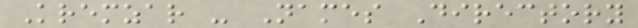Kremzar - Names Directory
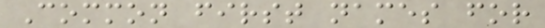Common first names for
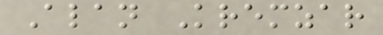Alan Kremzar
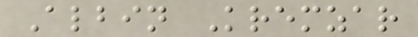Albin Kremzar
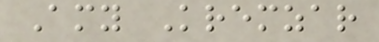Amy Kremzar
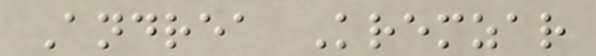Andrea Kremzar
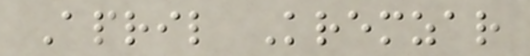April Kremzar
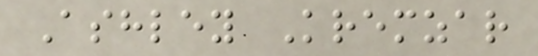Ashley Kremzar
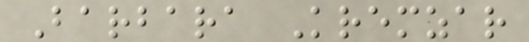Barbara Kremzar
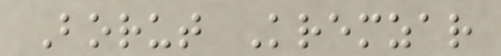Borut Kremzar
